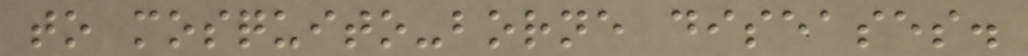to mosquito-borne diseases.
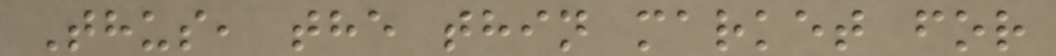Thus, the thin market for
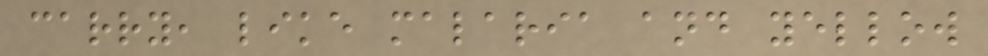carry, like malaria and yellow
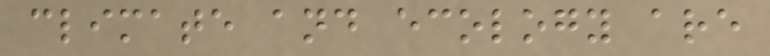climate and ecology are
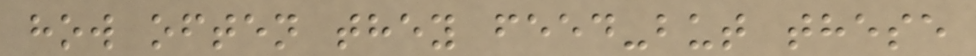how often they feed-but these
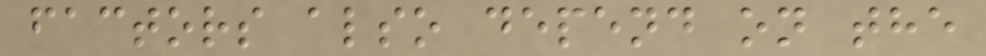factors also depend on the
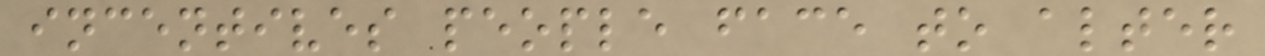incentives people face to alter
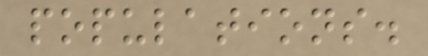populations.
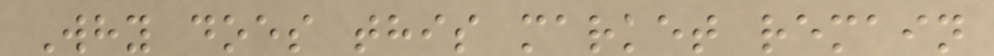Why does this market remain
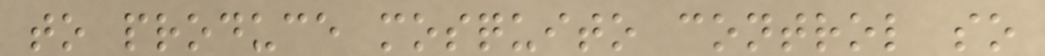to produce mosquito control so
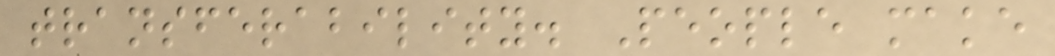transferability. People make
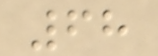68
